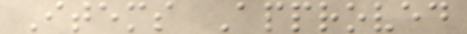Items Approved
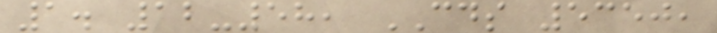1. 12-58, CDS 5350,
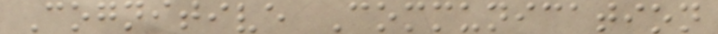Cognitive Communication
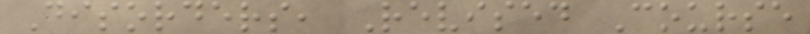Disorders, Revised Course
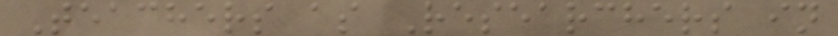Teachers as Researchers in
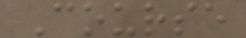Course
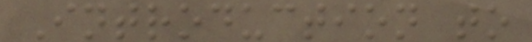Introduction to
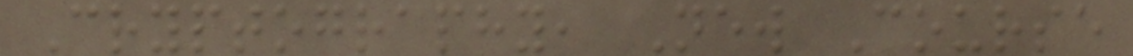Cryptography, New Course
